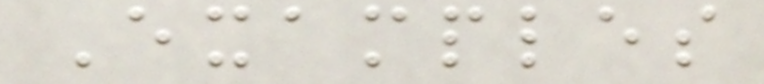Examples
